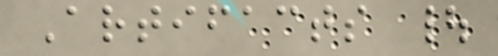Artifacts |
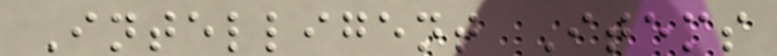Intelligent Items
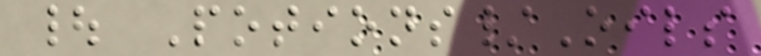| Potions/Oils
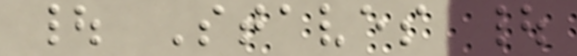| Staves |
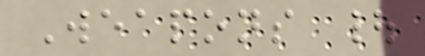Weapons |
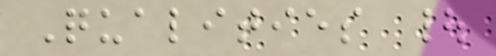Qualities |
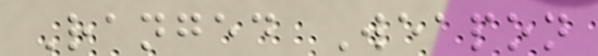Ranged Weapon
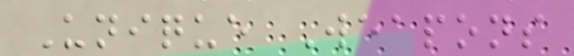Unique Weapons
